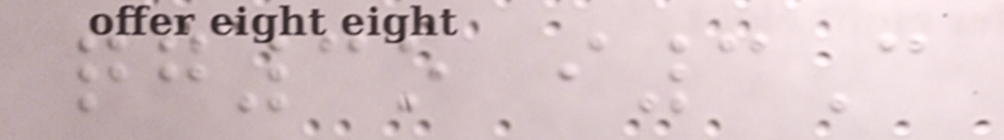qg3o i3C
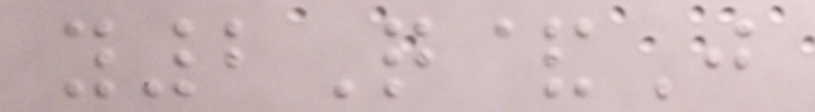y2Q&J
